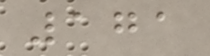171
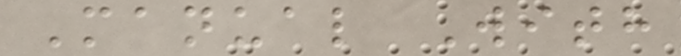Manual With
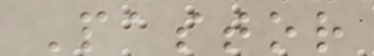Pastor
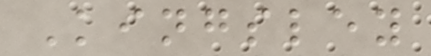Kingsley
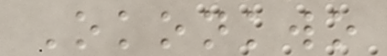Okonkwo
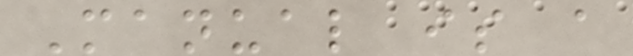Manual is a
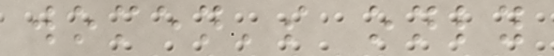women's only
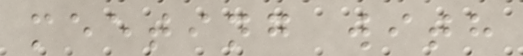meeting with
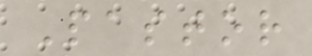Pastor
